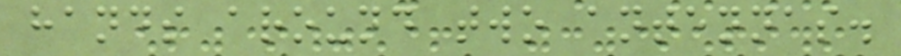hands around two antennas.
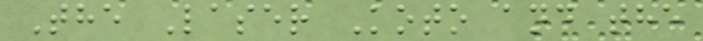The Laser Koto and the
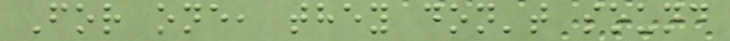For one, they don't sound
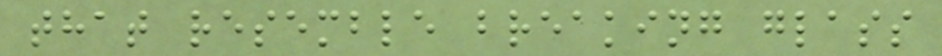that resemble breaking glass
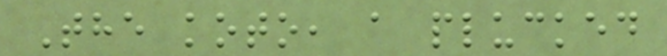The koto, a plucked
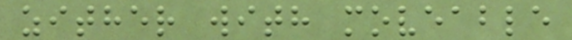zither with moveable
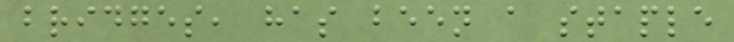bridges, has been a staple
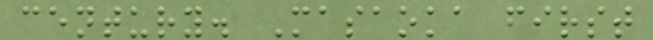century. Masaoka first
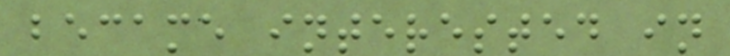became interested in
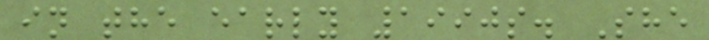in the early 1990s. She
